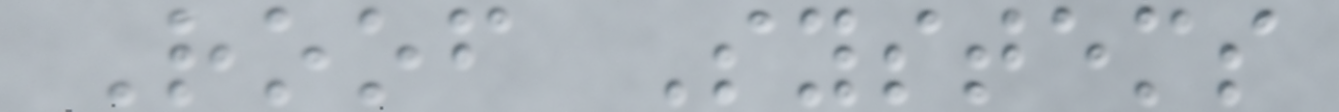Roof Systems
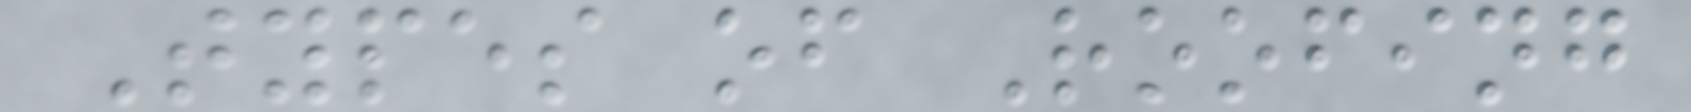Types of Roofing
